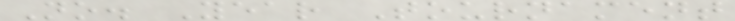No. Year Tournament
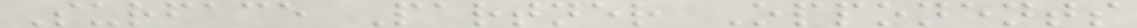Surface Partner Opponents
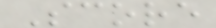Score
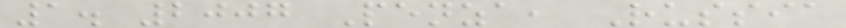1. 2007 Penza, Russia
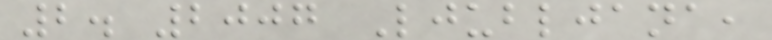2. 2007 Ljubljana,
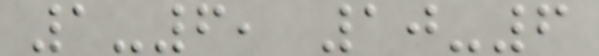1-6, 10-6
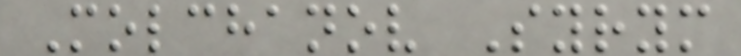Molchanov Syrym
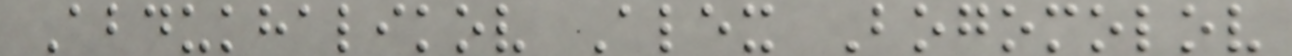Abdukhalikov Alex Bogomolov
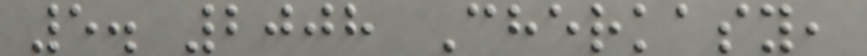5. 2008 Cherkasy,
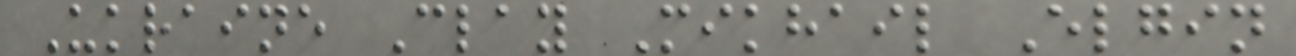Ukraine Clay Mikhail Elgin
